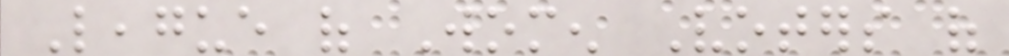League of Women Voters of
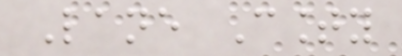Lane County
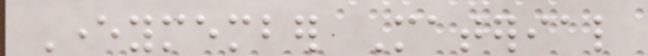Everymember Material
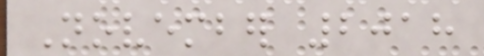November 2018
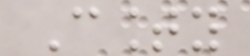County
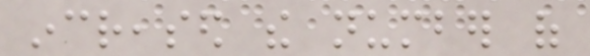increased the number of
